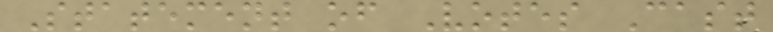Statement of Votes Cast
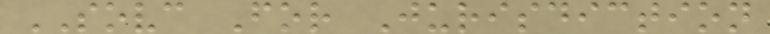SOVC For Jurisdiction
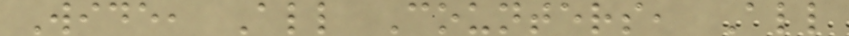Wide, All Counters, All
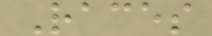Races
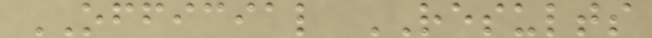OFFICIAL RESULTS
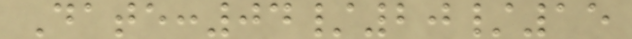Date:04/20/15
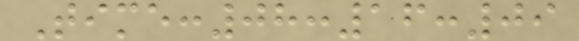Time:08:16:09
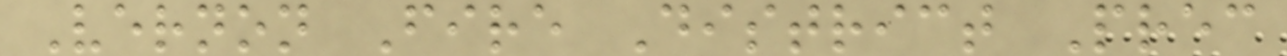Vernon Fire District Prec
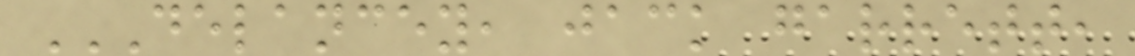DELANCEY, JACK GARRETT,
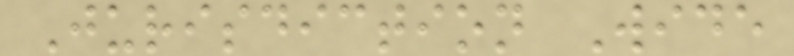Jurisdiction Wide
